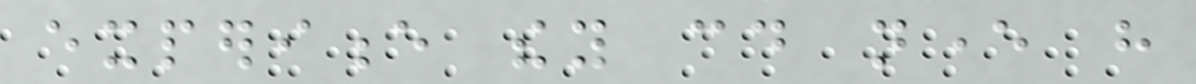experience they could never have
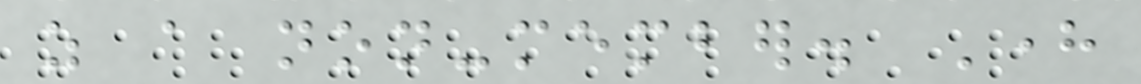as a non-member. Here
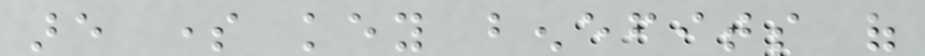are some key benefits of
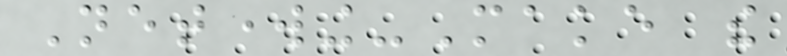Networking-Make the
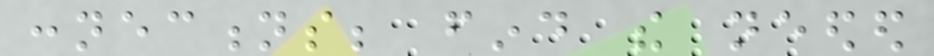connections; find the needed
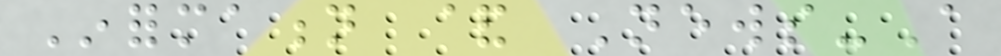Information & News-A
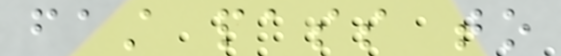fast pass to
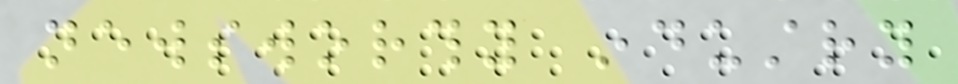newsworthy industry
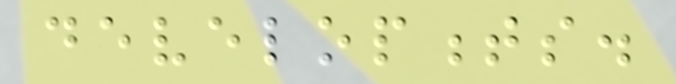developments.
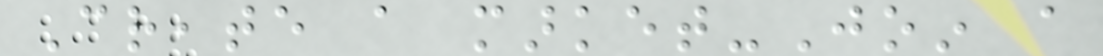Create a market-Join a
